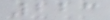223
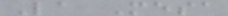La Mesa
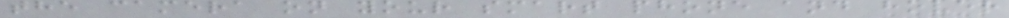the camera on your smart phone and hover
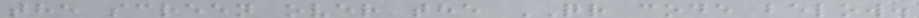the screen over the QR code below.
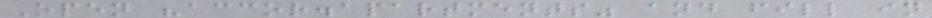Open "accor.apartments" and fill in
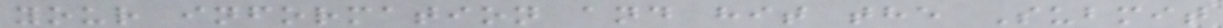your information and hit the Submit
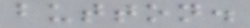button.
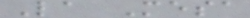La Mesa
